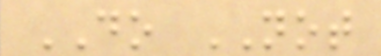DO NOT
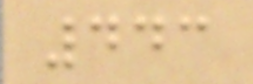443
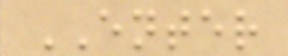ENTER
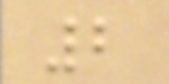2
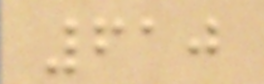610
